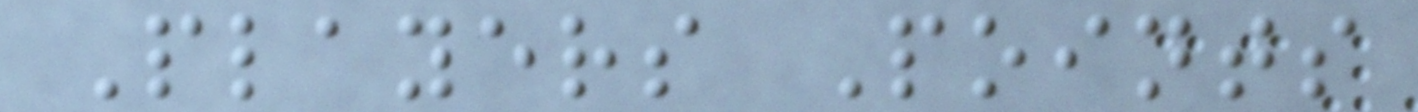Players Points
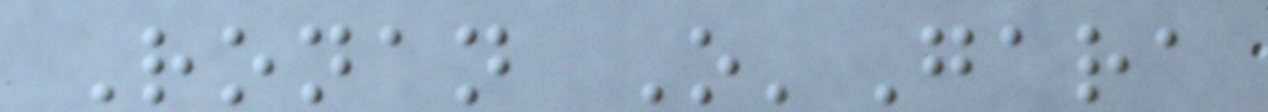Ronan O'Gara
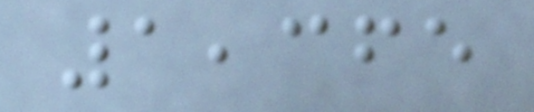1,365
